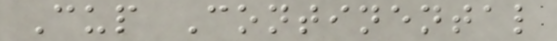Cup Continental
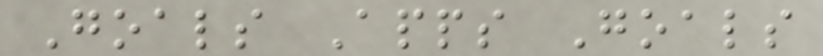Goals Apps Goals
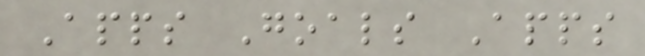Apps Goals Apps
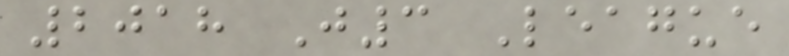2018 J3 League
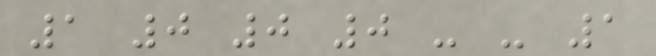1 0 0 0 - - 1
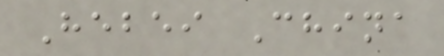Hebei China
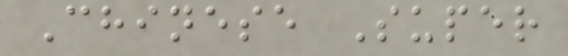Chinese Super
